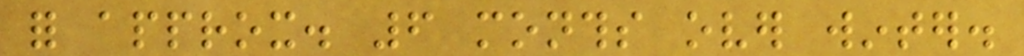for approx. 6 months over winter.
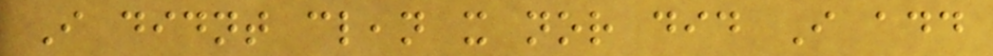I didnt clean it nor did I add
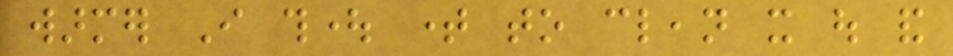warmer I thought time to clean it out and
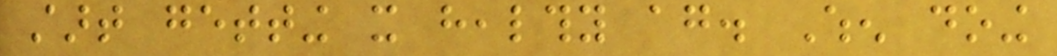start getting it healthy again. When doing
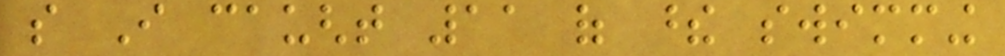so I caught 11 of these swimming
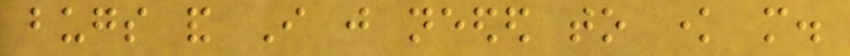bugs and I just needed to know more.
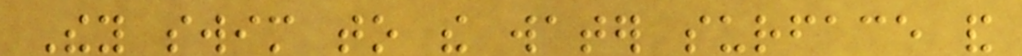They swim to the water surface and
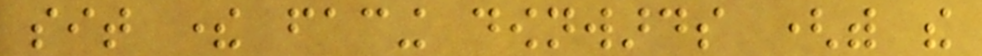sit there facing downwards (with the
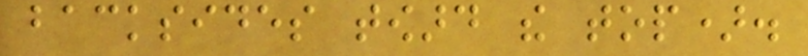backsides toward the top).
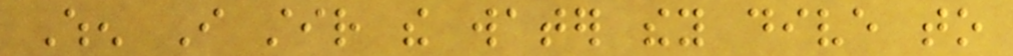When I stir the water they dive to
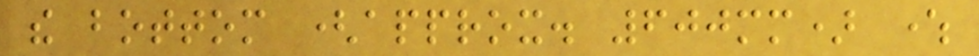the bottom (approx. 600mm) where
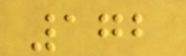172
